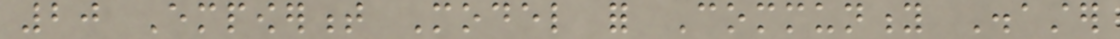20 Empowerment Model for Community Disaster
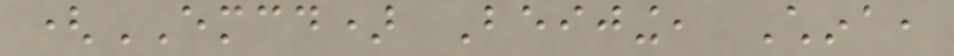(EMCD) Beijing, China,
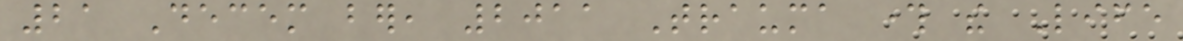21 Decem ber, 2011 Trauma through the Life
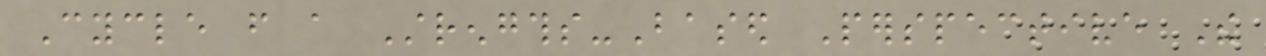Cycle from a Strengths-Based Perspective The
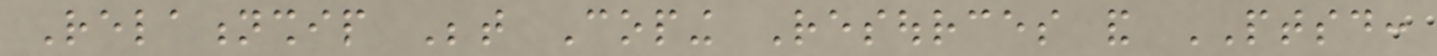Relationship Between Coping Resources and PTSD:
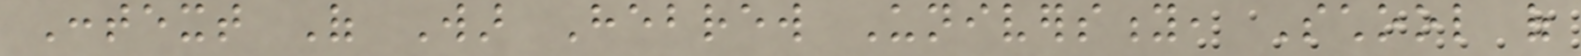Context Of War Hebrew University, School of
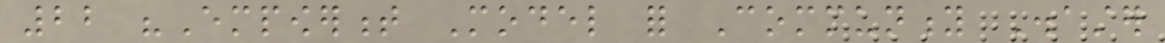22 "Empowerment Model for Community Disaster
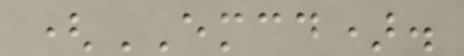(EMCD).
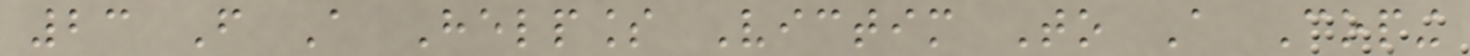23 From A Helpless Victim To A Coping
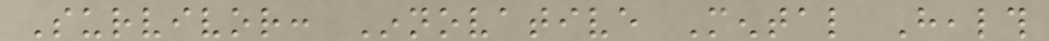Survivor: Innovative Mental Health
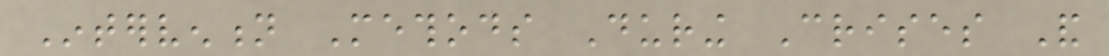Intervention Methods During Crises And
